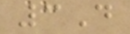3D
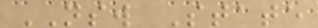NSW State
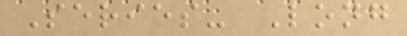Series- Long
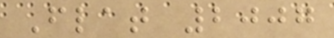Flat 2007
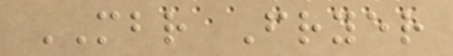MBR Fryer
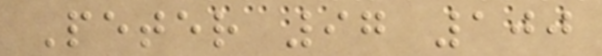Peter 97 100
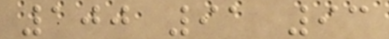100 91 93
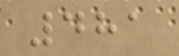481
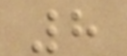8
